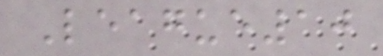League10
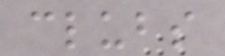clubs
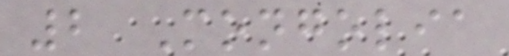2 Mongolia
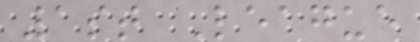1st League
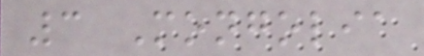3 Mongolia
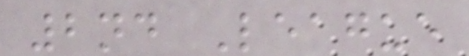2nd League
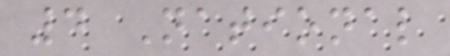4 National
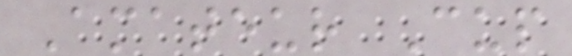Amateur Cup
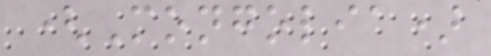(Mongolia)
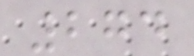274
